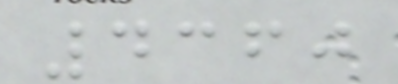4360
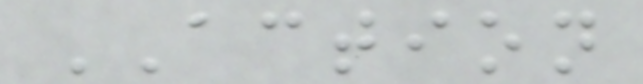ACTION
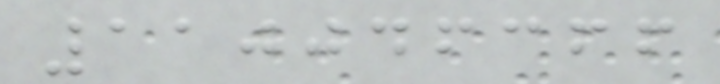110046366
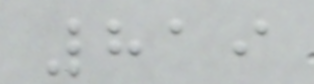819
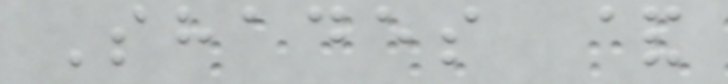Shades &
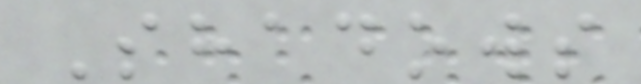Shadows
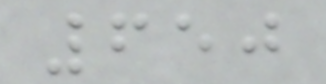650
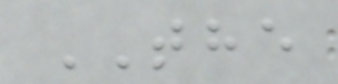THE
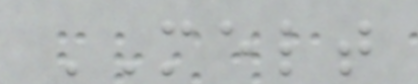MELT
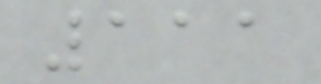111
